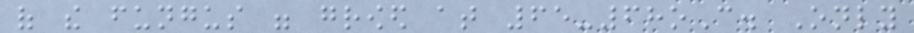of the fungus were growed at 65-68oC. Only
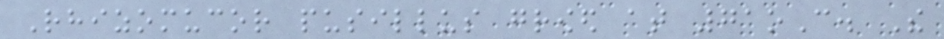Rhizomucor pusillus growed at 71oC. The
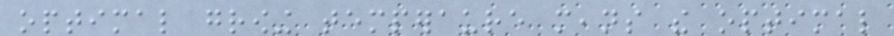optimal growing temperaure means the optimal
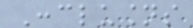Conclusions
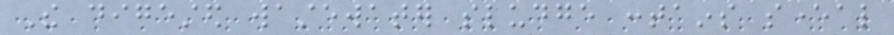The digested wastewater sludge contains several
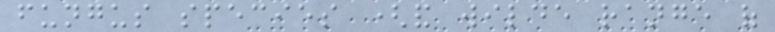fungus species (and wilde range of
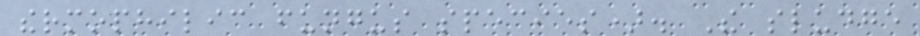thermophilic fungus species). The sludge
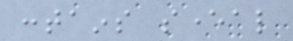contains several
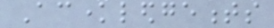Acknowledgements
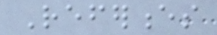References
